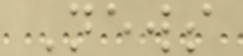News
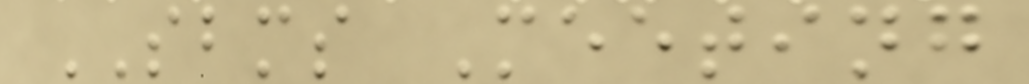SBMS Meeting
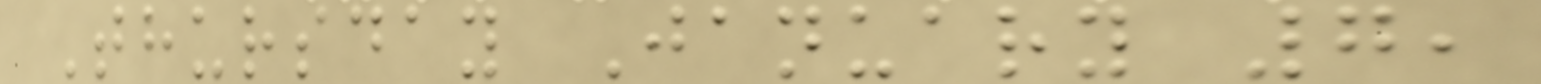Thursday January 7,
